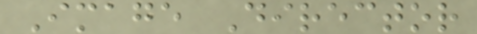Image Director
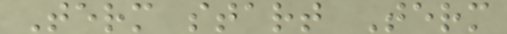Term start Term
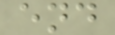end
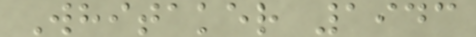Whitaker 1943
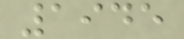1945
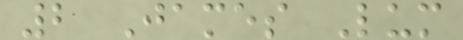2 James Lum
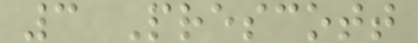3 Prescott
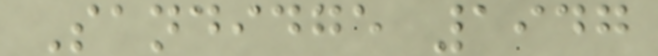Sandidge 1947
